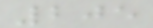205
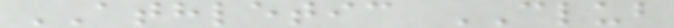ATHLETIC CLUB
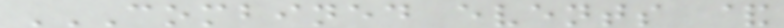COMBINED EVENTS &
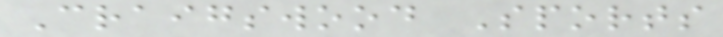Craigswood Sports
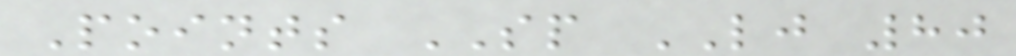Points SP LJ 80
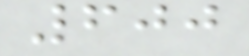600
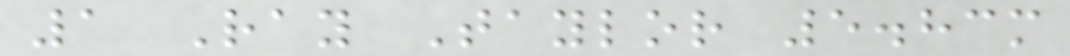1 Ray Taylor 5.83m
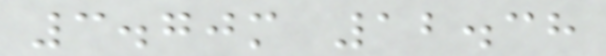3.70m 12.38
